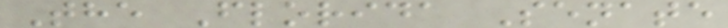The Florida Senate
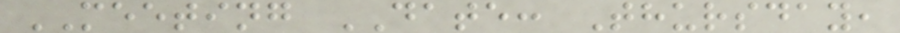MEETING DATE: Thursday,
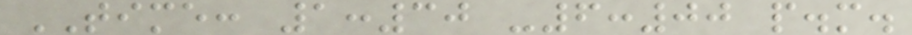TIME: 1:30 -6:00 p.m.
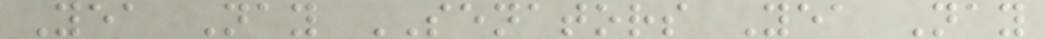Yea Nay SENATORS Yea Nay
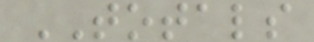TOTALS
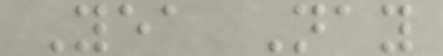Yea Nay
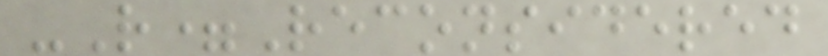-R=Reconsidered
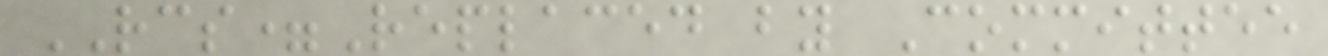RCS=Replaced by Committee
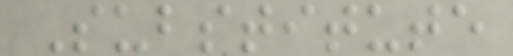Substitute
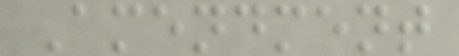Amendment
